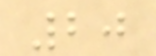20
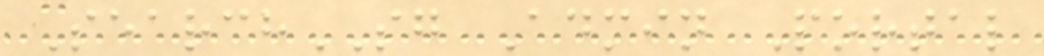SearchSG Admin Portal
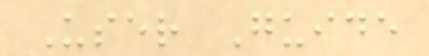User Guide
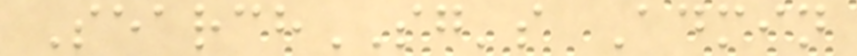SearchSG's Admin
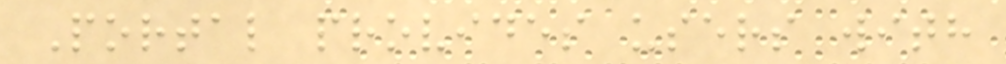Portal provides users with
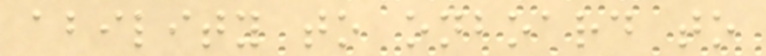ability to onboard to
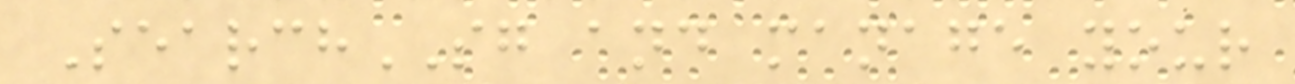SearchSG and manage your
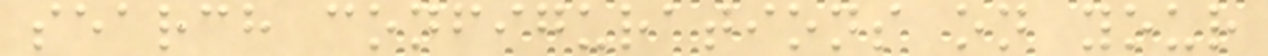search configurations on your
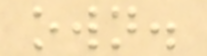own.
